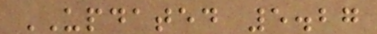UPDATED 5.27
